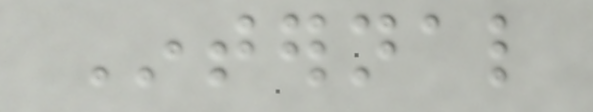Internal
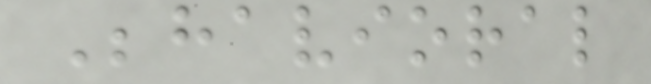Behavioral
